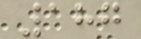187
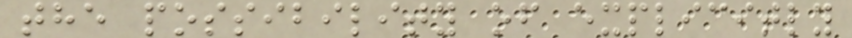the possibility of explicitly
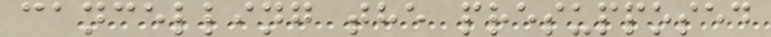cancelling the presupposed
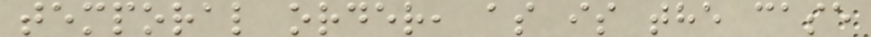temporal order, as is the case
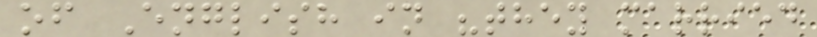of English in "they married
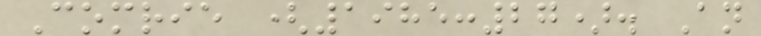Comrie (1985:27). An
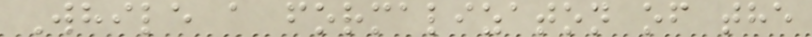While a formalizaton of the
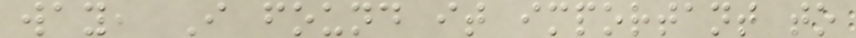way, I found it important to
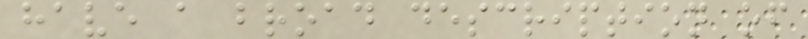have a broad description of
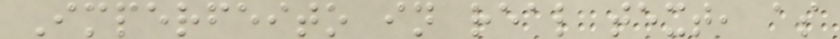Imperfeito in real text, as
